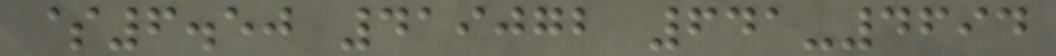$6.50 419072 641-4694
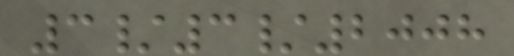3/3/2008
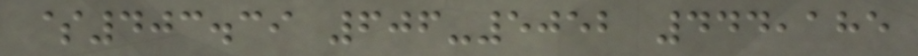$403.39 606-5052 444,185
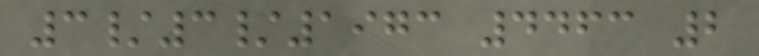3/3/1973 4463 2
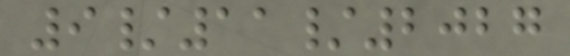9/11/2027
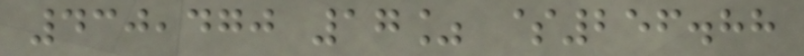430,470 17% $256.88
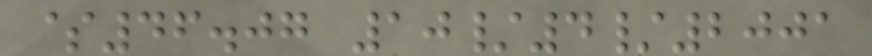$46.07 10/4/2001
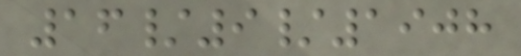16/9/1908
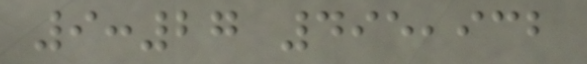9:27 495,932
